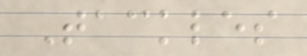Tackles
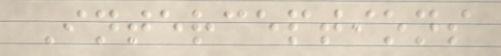Interceptions
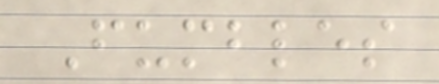Fumbles
